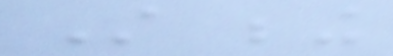Still being
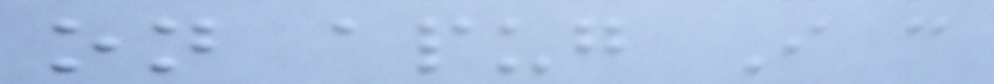on apug I can
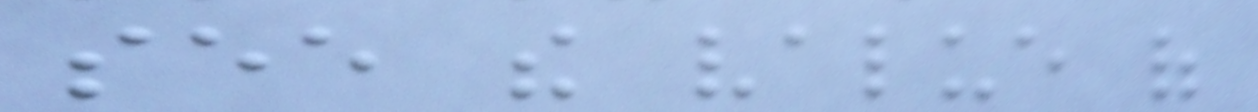see the value of
